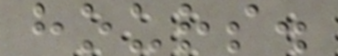hours.
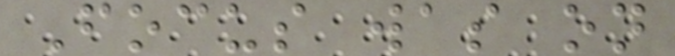Focus was on
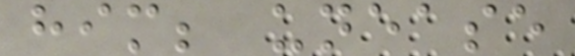him; unease
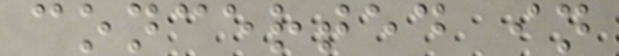concerted in
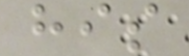his
